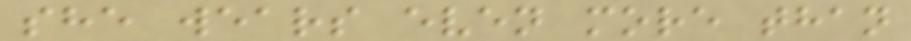she wears even more than
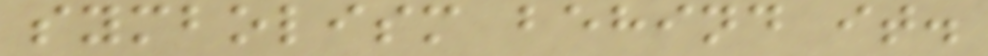symbolism behind it.
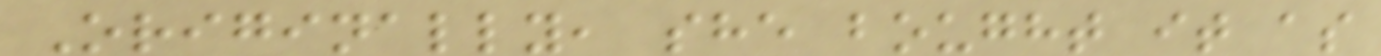Originally, she bought it as
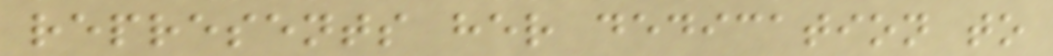represents her dedication to
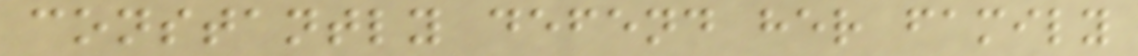constantly defend her family
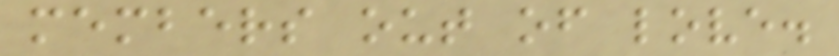members out of love.
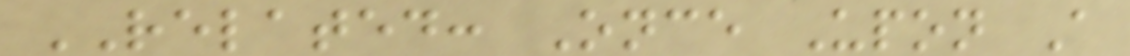RELATED: Once Upon A
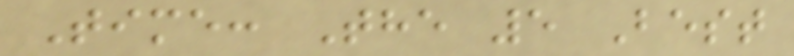Time: The 5 Best
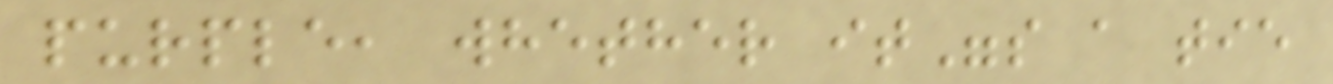purple, whether it"s a tie
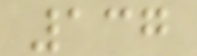137
